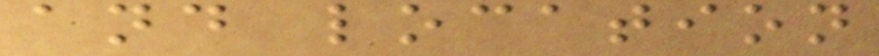and location
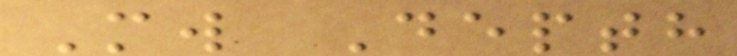Mw Depth
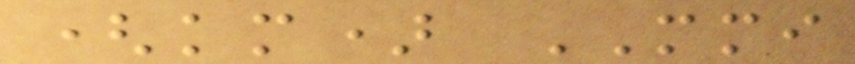(km) MMI
